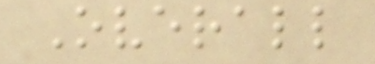Overall
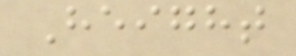Height
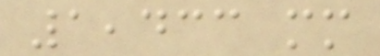1,433 mm
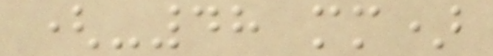(-48 mm)
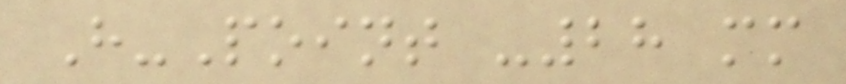H-Point -28 mm
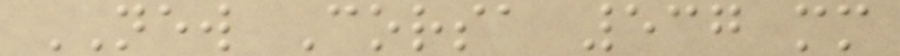NEW Corsa 537 mm
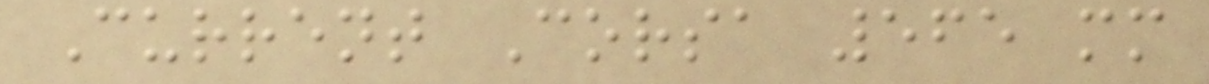Current Corsa 565 mm
